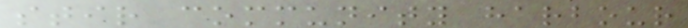stir community harbour
